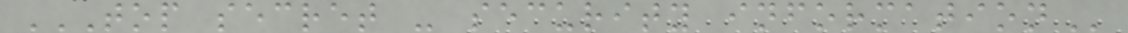TOP SECRET - SECURITY INFORMATION
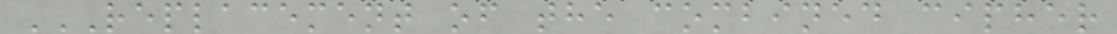REPLACEMENT OF THE COMBINED CIPHER
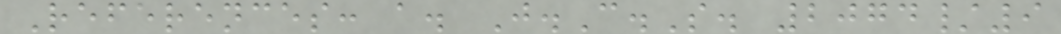References: a. J.C.S. 2074/9
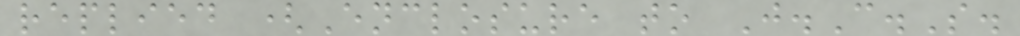replied (Enclosure to J.C.S.
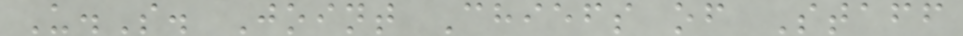U.S. Joint Chiefs of Staff
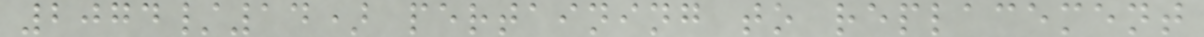2074/14) pertaining to replacement
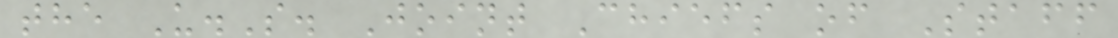the U.S. Joint Chiefs of Staff
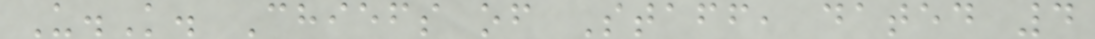U.K. Chiefs of Staff, dated 4
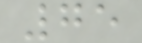75
